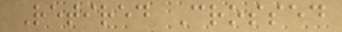Retired Crossed
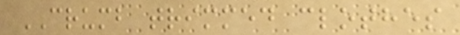CRUMB trimmed clothes
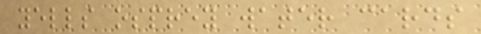yells osprey water cards
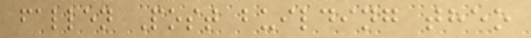fallen Post building theo
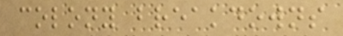colony breakdowns
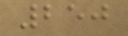250
